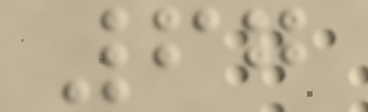67
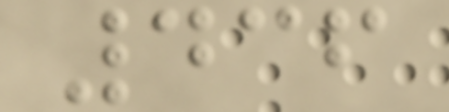436
